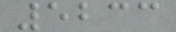5233
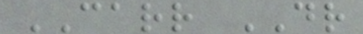CARR DR
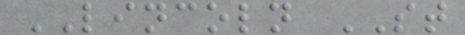LINCOLN ST
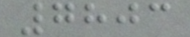7803
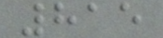815
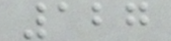127
